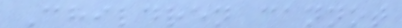Children cannot
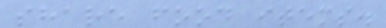share food items.
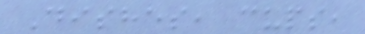Dishes, cups,
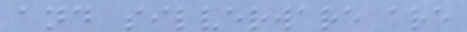and silverware are
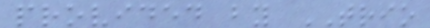provided by TRIO
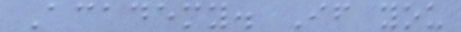Academy. If you
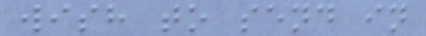wish to send in
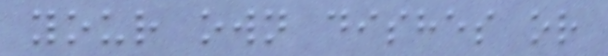your own dishes or
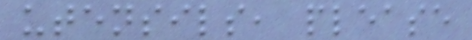utensils, please
